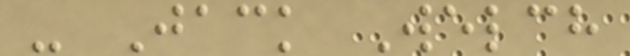- Jack Welch
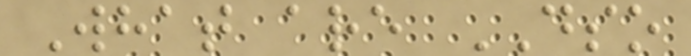What are DSO
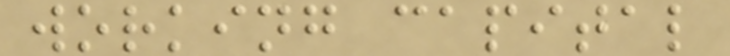working capital
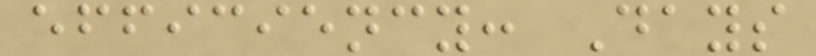efficiency: Days
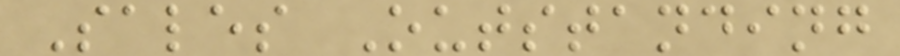Sales Outstanding
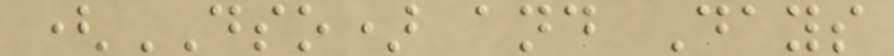(DSO) and Days
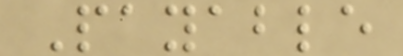Payable
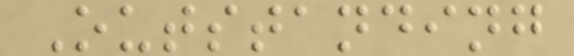Outstanding
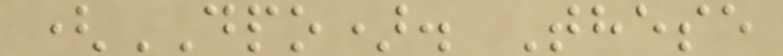(DPO). These
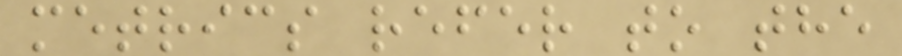metrics refer to the
